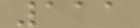111
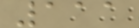111
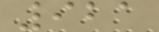921
